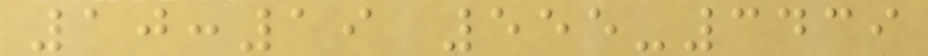10:19 555-3439
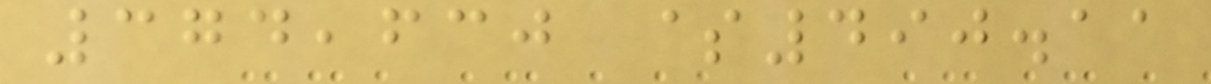374,630 $490.11
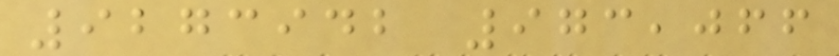9273942 973,066
